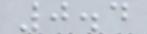0.4
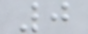0
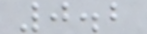0.2
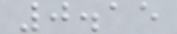0.15
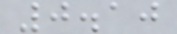0.10
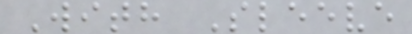With Sleeve
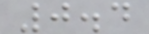0.4
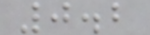0.2
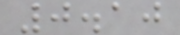0.10
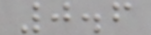0.6
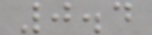0.4
